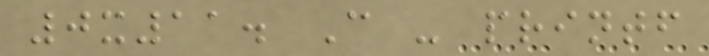0x11. C - printf
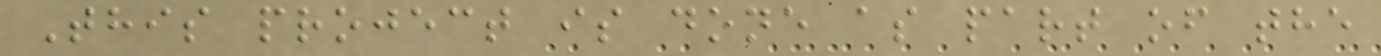This project is done as part of the
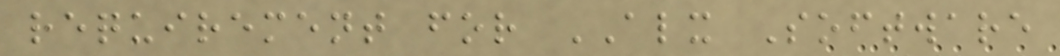requirement for ALX Software
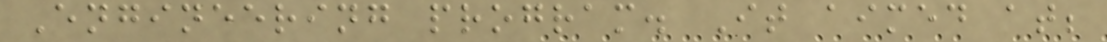Engineering program. It aimed at;
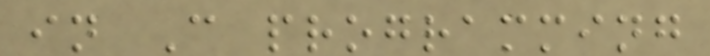in C programming
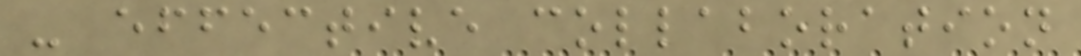- effective collaboration
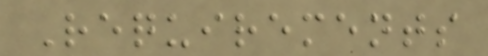Requirements
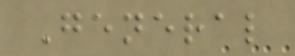General
